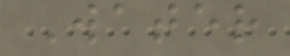Water
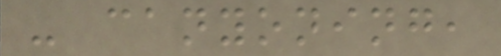- canyoning,
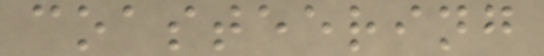coasteering
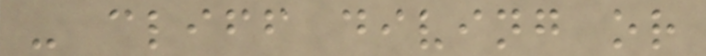- cliff diving or
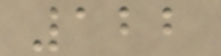122
